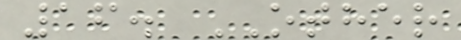16. OTHER
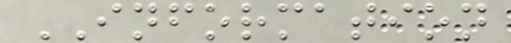INFORMATION
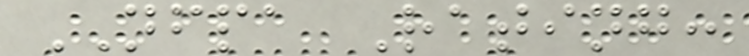NFPA Rating:
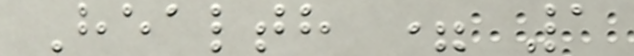Health = 1
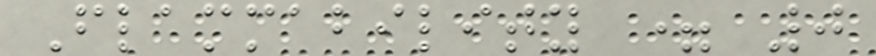Flammability = 0
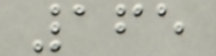165
